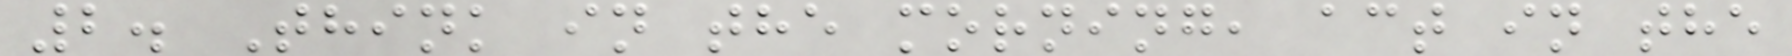2. Think in the morning, act in the
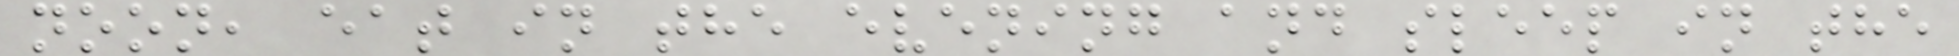noon, eat in the evening and sleep in the
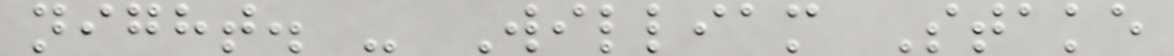night. - William Stake
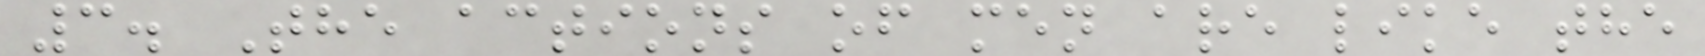3. The actions of men are like the
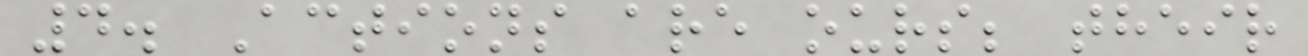4. Actions are ours; their
